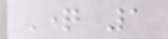Question 1
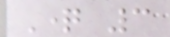Question 3
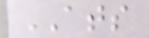ATS
